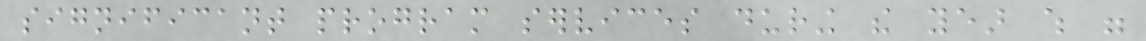significant program services during the year which were
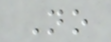No
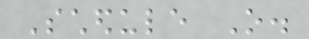Schedule O.
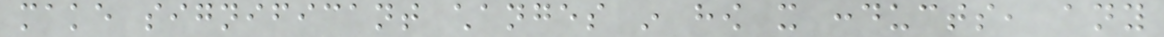make significant changes in how it conducts, any
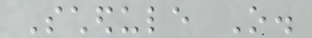Schedule O.
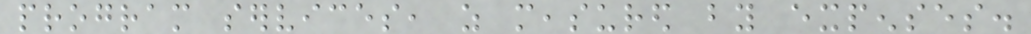program services, as measured by expenses.
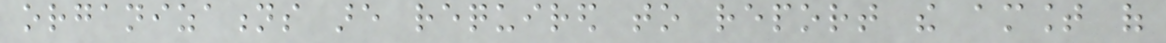organizations are required to report the amount of
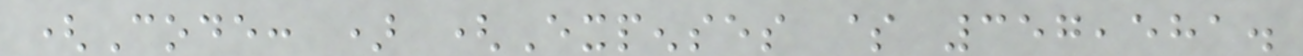(Code: ) (Expenses $ 357,581.
